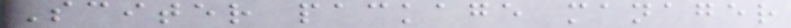Sciter package manager
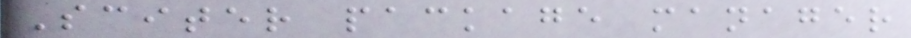Sciter package manager
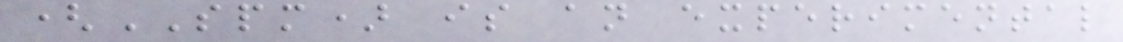(SPM) is an experimental
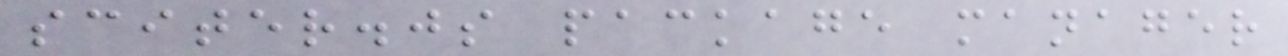sciter.js package manager
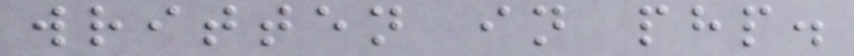written in php.
